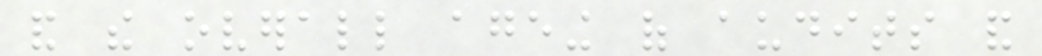and the overall ageing of audits and
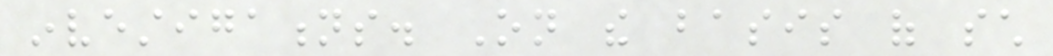investigations. On the basis of such
